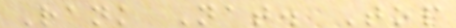Rank Nat. Top
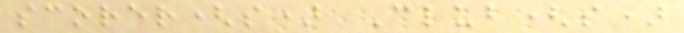scorer(s) Club(s)
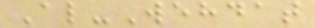Al-Wehdat
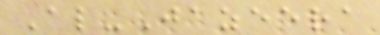Al-Jazeera
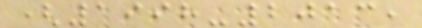(1998-2013,
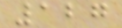127
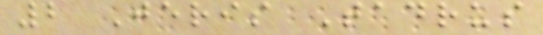2 Jeris Tadrus
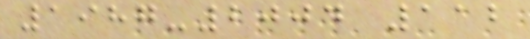1987-2004 112
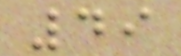49
